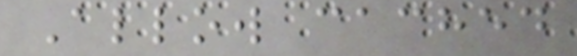Allow cached
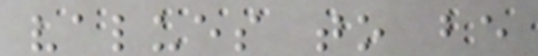values to be
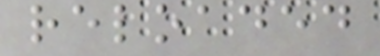reloaded
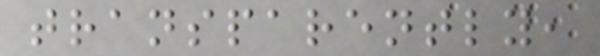transparently,
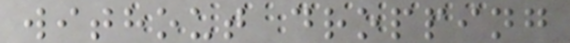without dropping
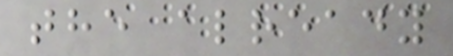the already
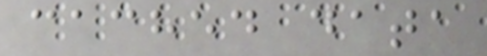cached data
